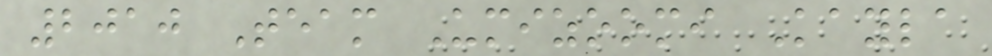2010 Team Umizoomi Kayla
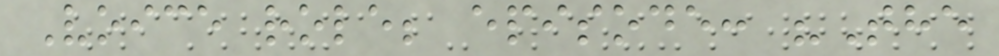Voice role; episode: "The
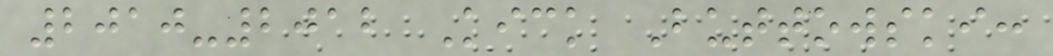2010-2012 Kick Buttowski:
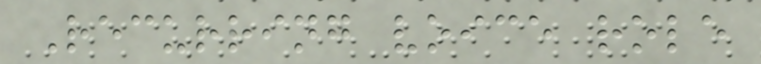Recurring voice role
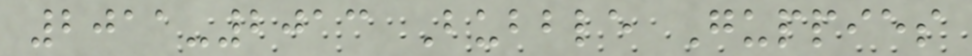2011-2013 Bubble Guppies
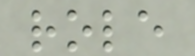role
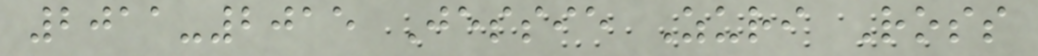2011-2015 Jessie Zuri Ross
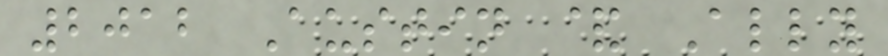2012 Austin & Ally
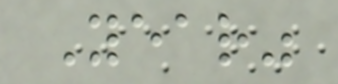Year"
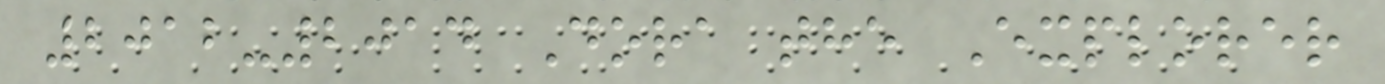2012-2014 Dora the Explorer
